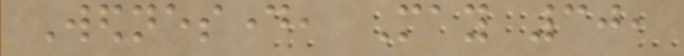Wednesday, May 30,
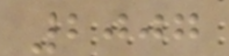2007
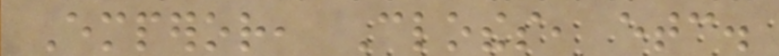Emperor, Clothes, etc.
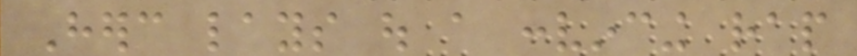Herc lays out a convincing rap
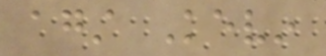against Kevin
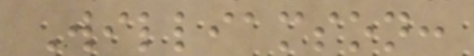Williamson:
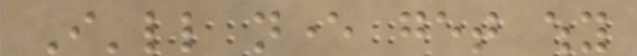I'll never get why
